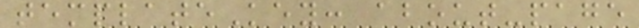templateKey: about-page
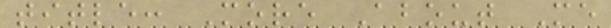title: More About Me
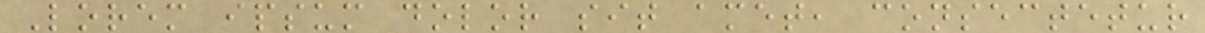Lorem ipsum dolor sit amet, consectetur
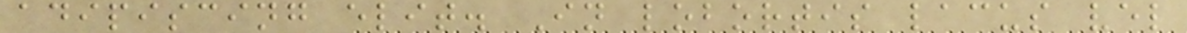adipiscing elit. In lobortis lacus vel
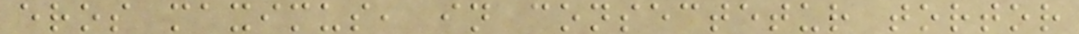eros maximus, in consectetur tortor
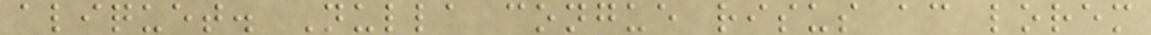aliquet. Nulla congue risus ac lorem
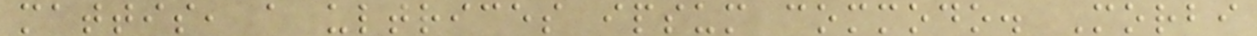mattis, a ultrices ipsum commodo. Morbi
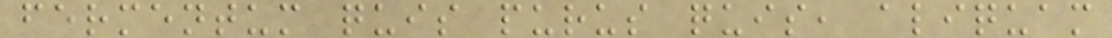fermentum quis purus quis, aliquam
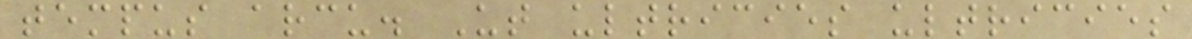tempus arcu. Ut ultricies ultricies
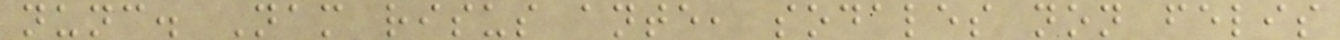nunc. Nam risus ante, sodales non felis
